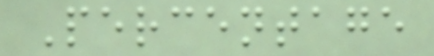Percentage
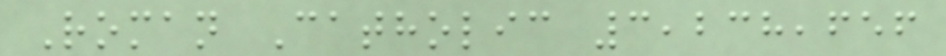Roman Catholic 3,238,656
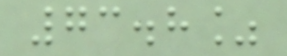73.8%
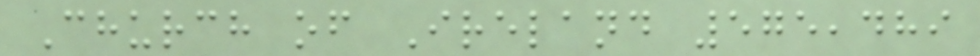Church of Ireland 575,489
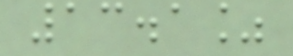13.1%
